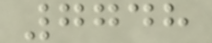7748
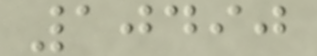10490
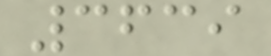3639
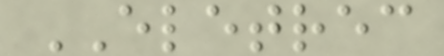ELETREC
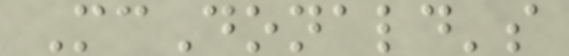McDonald's
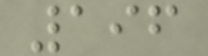196
